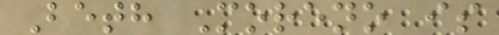Beth Moreno is
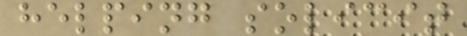helping solicit
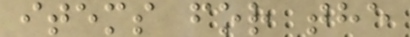items for the
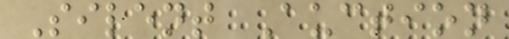Silent Auction
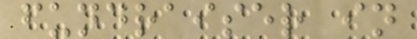fundraiser in
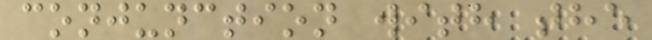conjunction with the
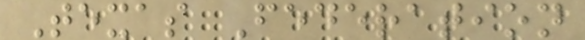Texas Federation
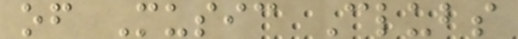of Music Clubs
